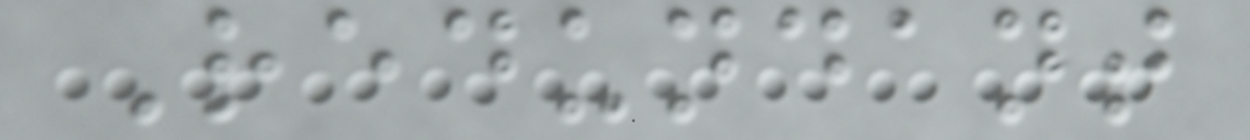Redundant
